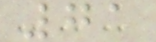71
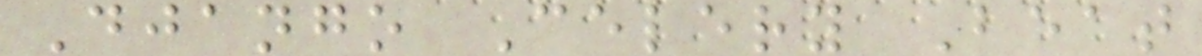Django Celery Beat
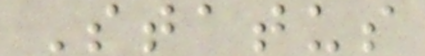Status
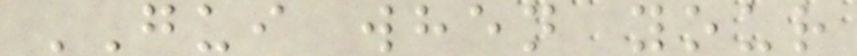GUI when your
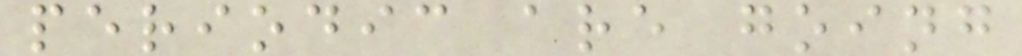periodic are going
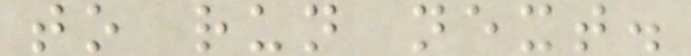to run next.
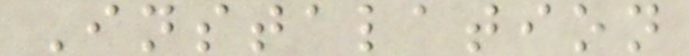Instalation
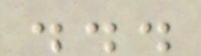...
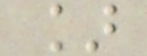]
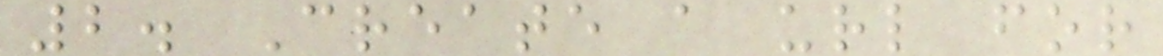2. Create a url for
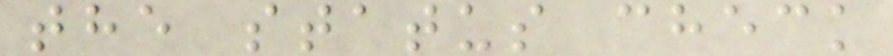the status check
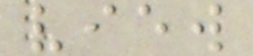view
